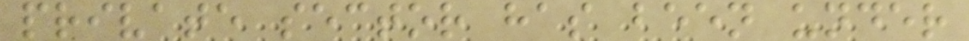private sector has been under
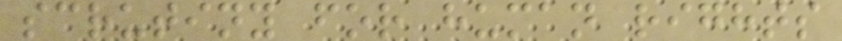scrutiny for human rights
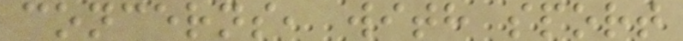concerns, with sport
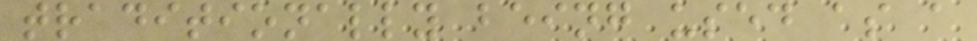traditionally being used as a
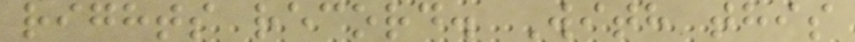rights record. With this
